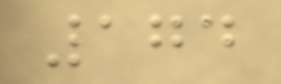174
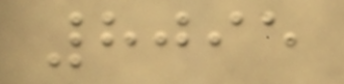8095
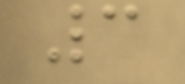3
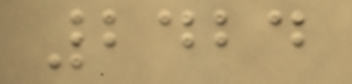2424
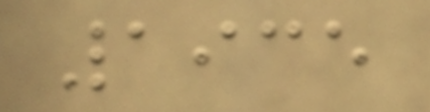1935
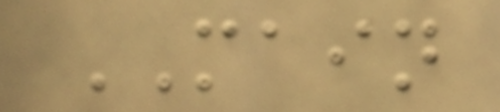MAIN
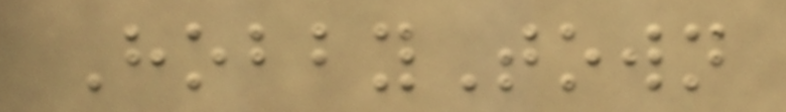HobbyTown
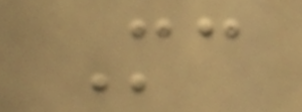Mc
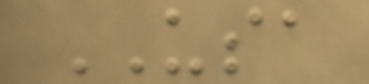USA
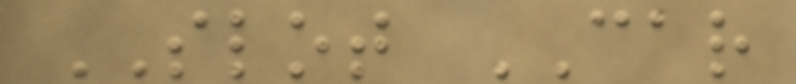SLOT CAR
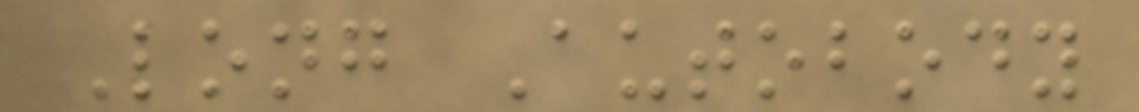Long Autobody
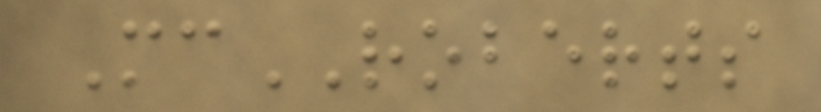McROBERTS
